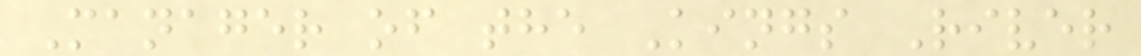Manager of the Kings River
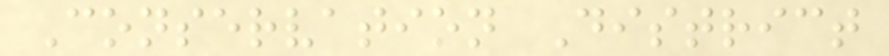Conservation District
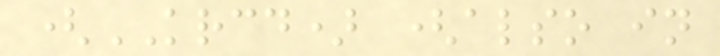(KRCD) (also in
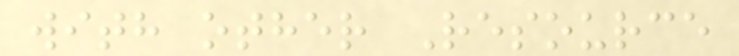with other Resource
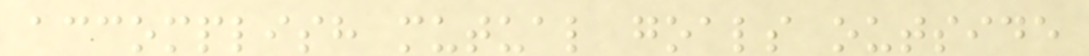accomplish mutual goals outside
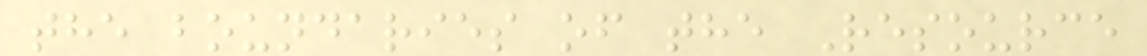the boundaries of the Resource
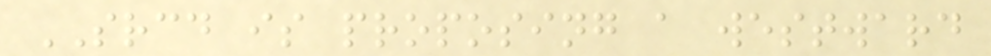SRCD is proposing a westward
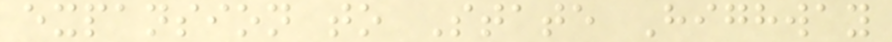expansion to State Highway
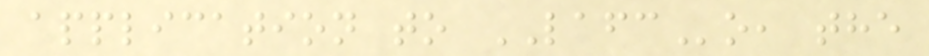application to LAFCo, the
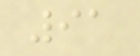91
